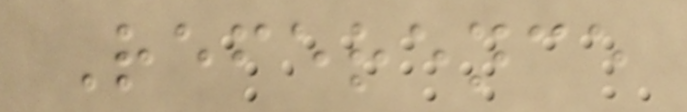Reference
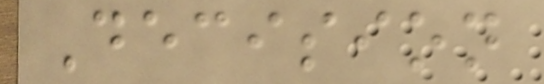Decision
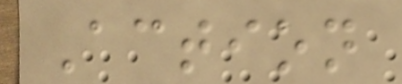Action
